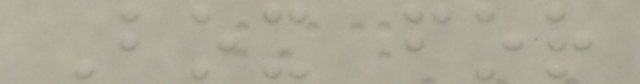Box for
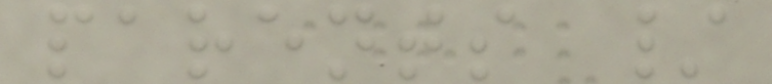parents /
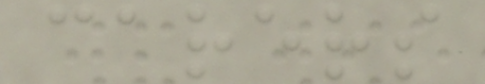carers
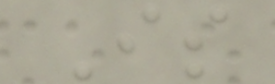Is
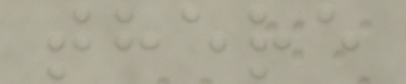there
